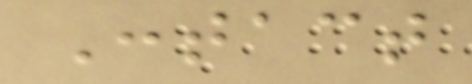Contact
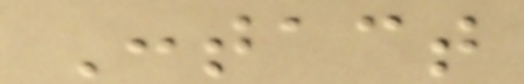Contact
